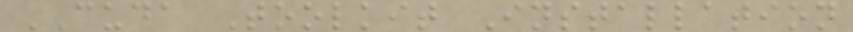CUDA Toolkit Installation
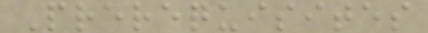Prerequisites
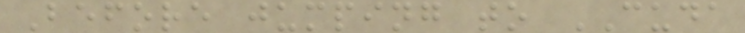Before jumping to CUDA
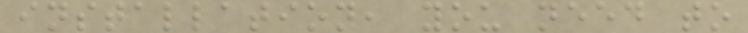installation, you need to
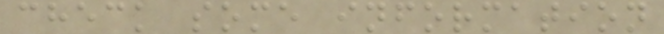check some information
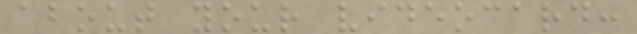about your videocard:
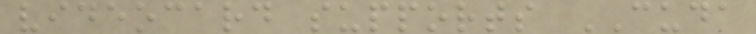videocard supports CUDA
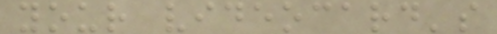your videocard's
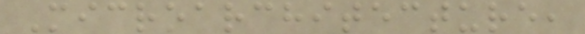Microarchitecture,
